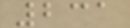231
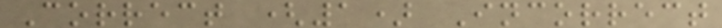Correct (1) Incorrect
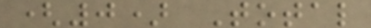(0) Total
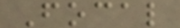Focal
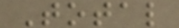Total
